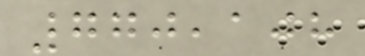770,108
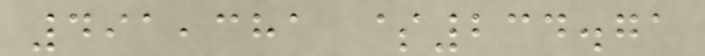491,381 $234.71
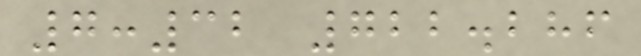7:32 722.286
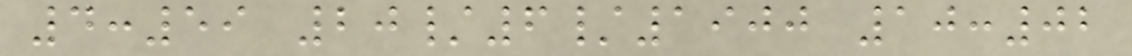4:59 20/6/1900 10:02
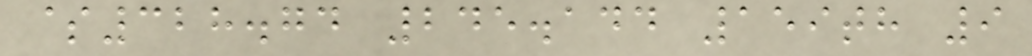$328.74 245.144 159th 9
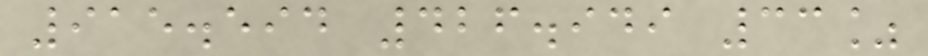915.594 426.949 33%
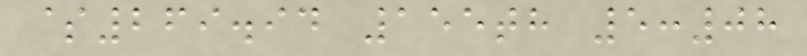$269.94 155th 5:08
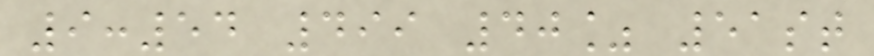9:54 499 40% 51st
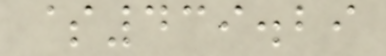$439.29
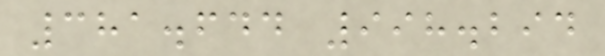381.644 998.294
